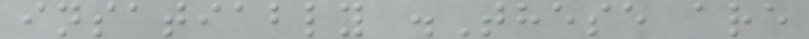insatiably .These are
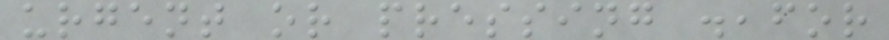urgent or pressing .,for
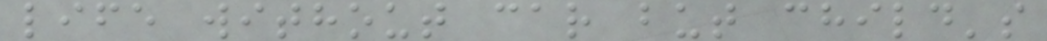life without car but child's
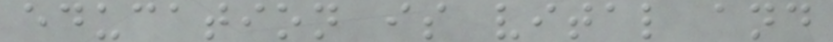education is vital and
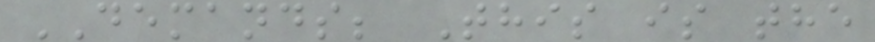DEMANDS; This is the
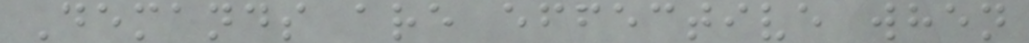Demands are effective when
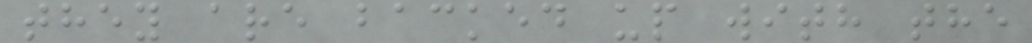they are backed up with the
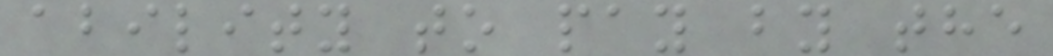ability to pay by the
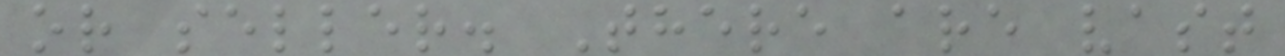or seller. There are vast
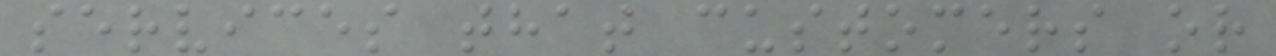services that customers or
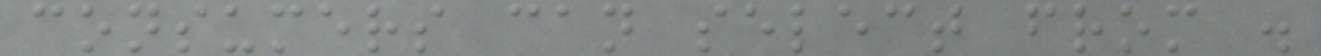consumers can select from .
